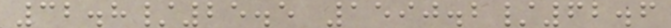32.8/25.5 1590.2/62.6
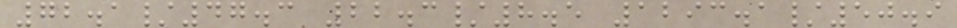72.1/47.3 22.3/8.5 1293.1/50.9
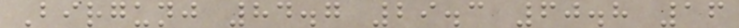Birgunj 84.7 29.3 60.8 16
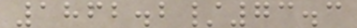1862.2/73.3
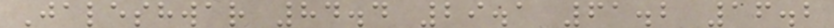Jaleshwar 84.4 29.1 61.2 16.2
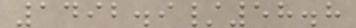1492.9/58.8
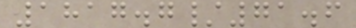1817.7/71.6
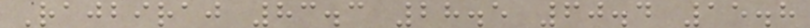Rajbiraj 83.3 28.5 60.4 15.8
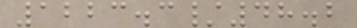1223.3/48.2
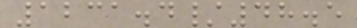1231.4/48.5
